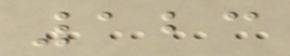123
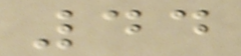44
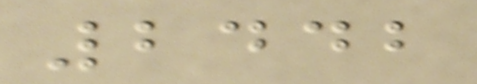2442
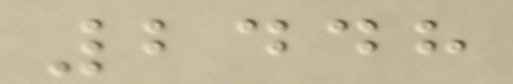2448
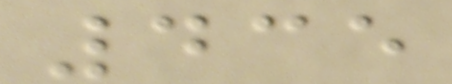435
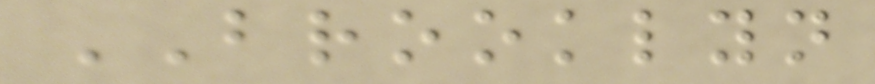BROOKLYN
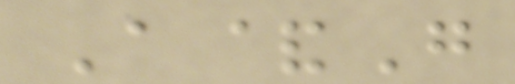A&G
